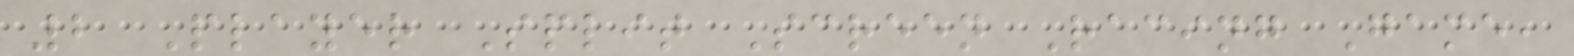2 Player Split Screen Racing Game,
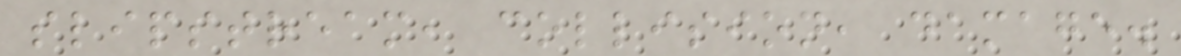slipstream, collision, damage.
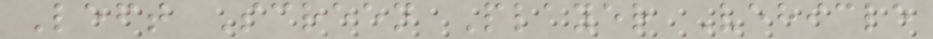Left Screen Player Vehicle
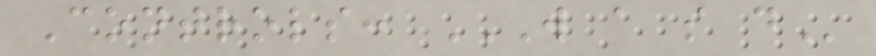Controls: W A S D
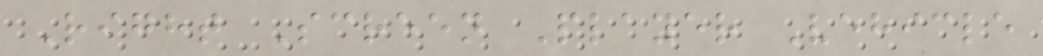Right Screen Player Vehicle
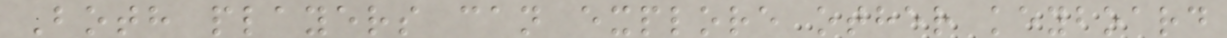Both players can explore other keyboard
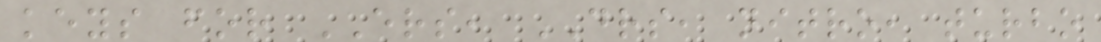keys for ERS, DRS, nitro, turbo
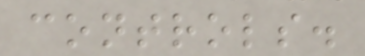controls.
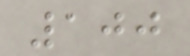100
